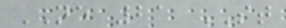NE 21 ST
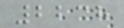2238
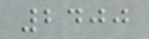2400
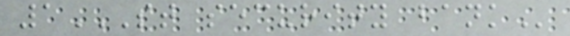1ST SECURITY BANK
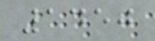1450
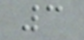3
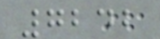7242
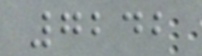7242
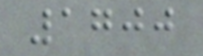1700
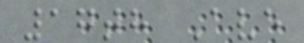17th Ave
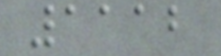1112
